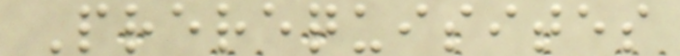Prerequisites
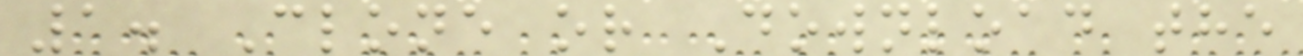1. Clone or Download the
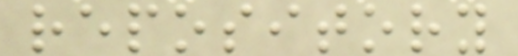repository
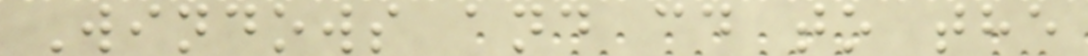Windows and cd to the
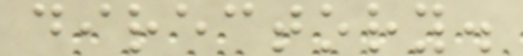directory.
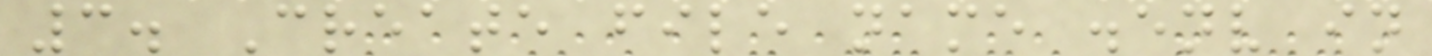3. Create file name .env in
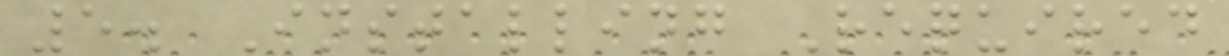5. Installing Required
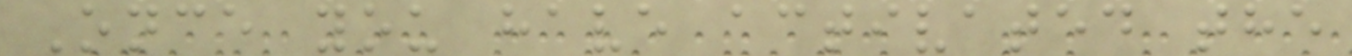Once you have activated the
